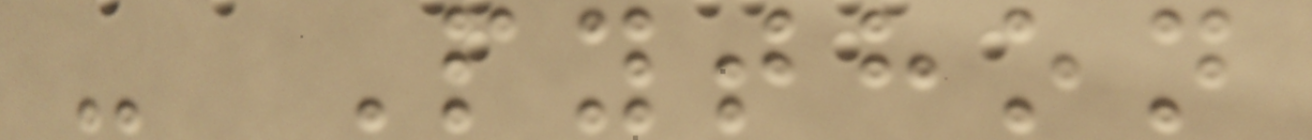- Python
